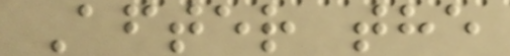After the
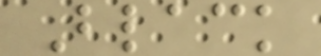Black
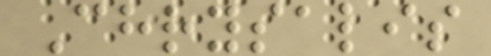Chrysalis
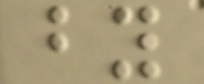by
